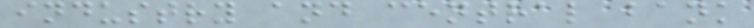industry and central bank
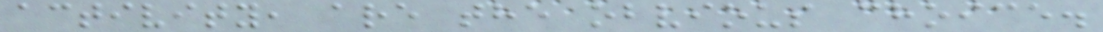activity, are the obvious choice.
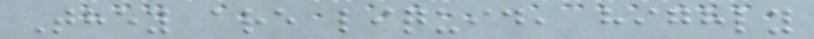They are liquid, highly
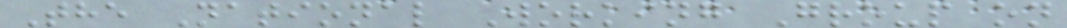The National Working Group on
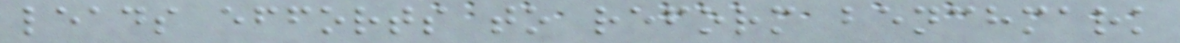leads efforts to reform benchmark
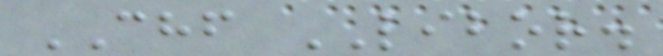CHF LIBOR.
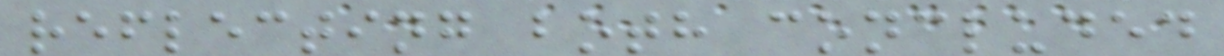reflecting both concluded
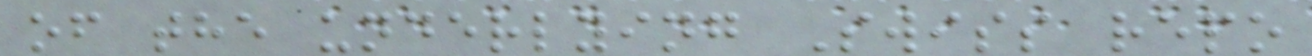of the underlying Swiss repo
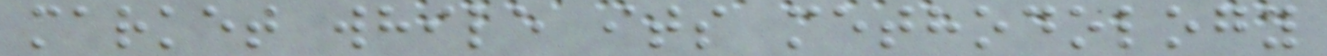market while its methodology
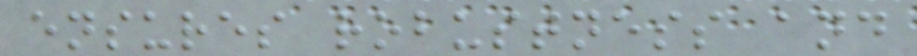ensures robustness and
